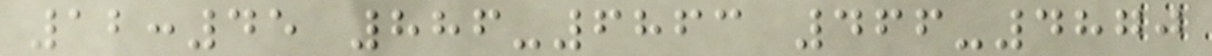12:45 886-6863 466-4870
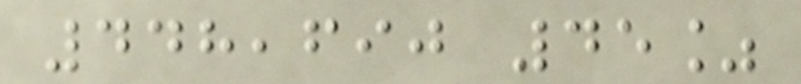448,690 45%
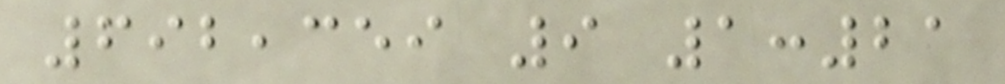692,359 9 1:21
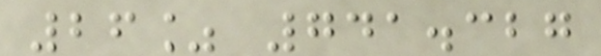26% 741.327
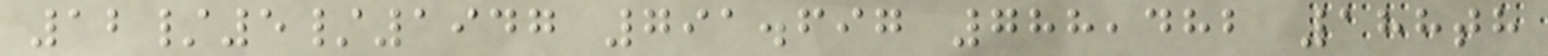12/5/1947 791.697 788,482 188th
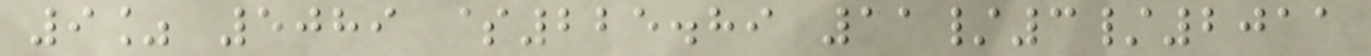9% 5089 $225.89 11/3/2011
